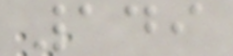149
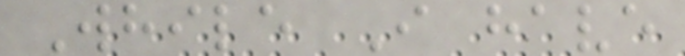While I have
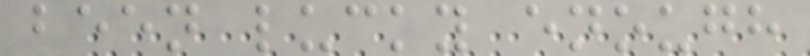been lucky enough
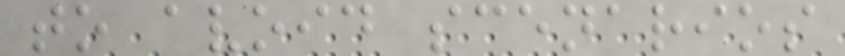to avoid scenarios
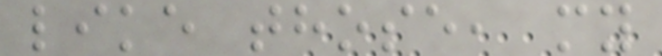like those, my
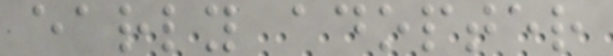early adopter
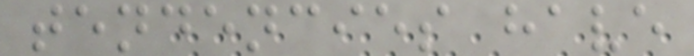tendencies have
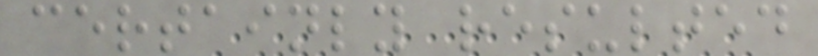certainly resulted
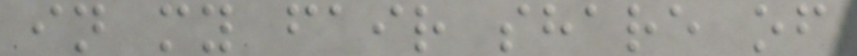in my fair share of
